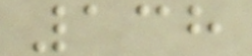138
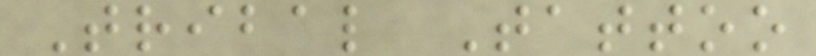Tribal Tattoo
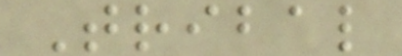Tribal
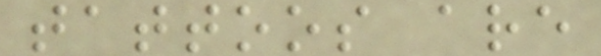tattoos are
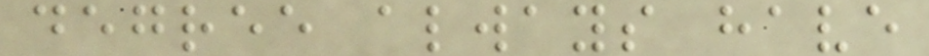degree always have
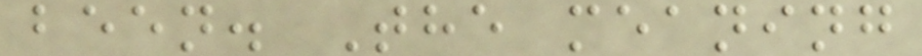been. The meaning
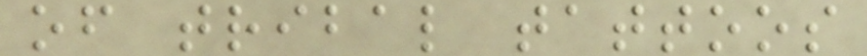of tribal tattoos
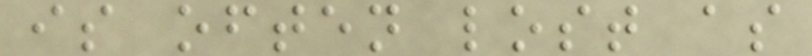is often lost as
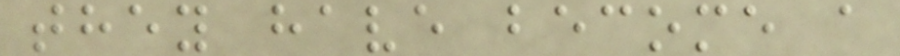they have become a
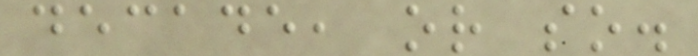decade, or so.
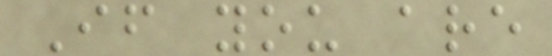If you are
